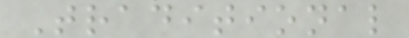Traditional
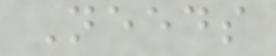Needs
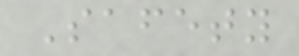Safety
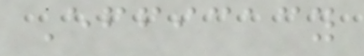Efficacy
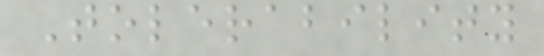Tolerability
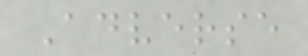Adverse
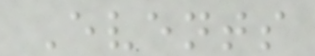Events
